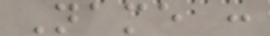Name :
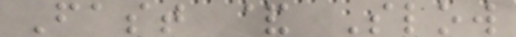Fast & Slow
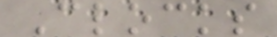Clocks
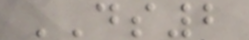DS2
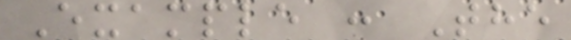Example : The
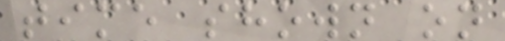time shown on
